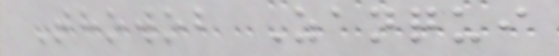Thowob Zanqui
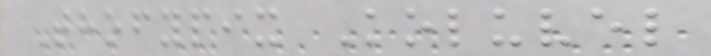Thofypix Koluvel
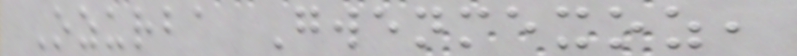Ozurba Gwenmexoz,
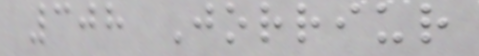308 Jorriur
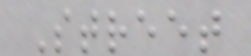Street
